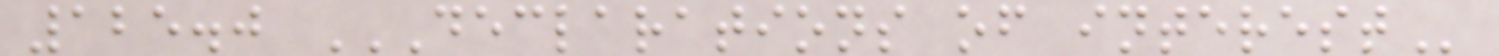125.0 DECLARATIONS OF INTEREST
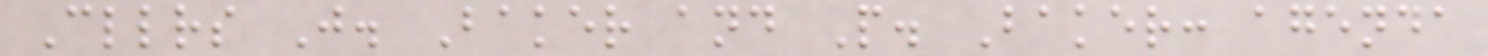Cllrs J. Baker and P. Baker: agenda
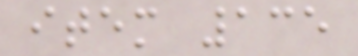item 135
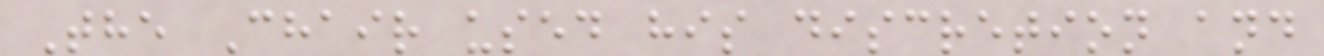The Chair used his discretion and
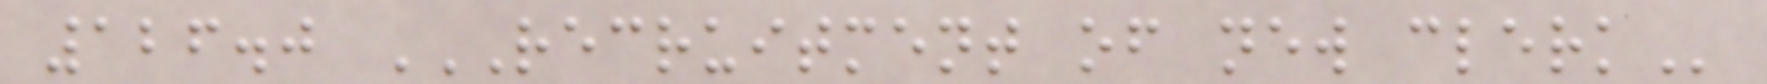126.0 RECRUITMENT OF NEW CLERK
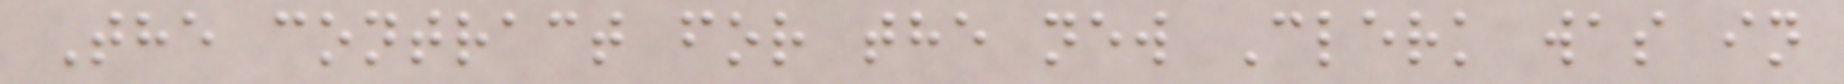The contract for the new Clerk was in
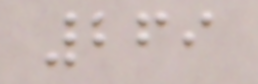269
